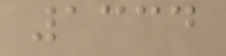1334
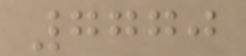7770
